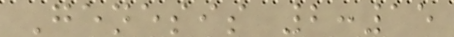Genesis 2:15
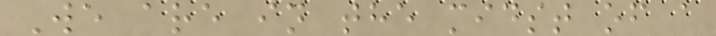We are in the midst of a
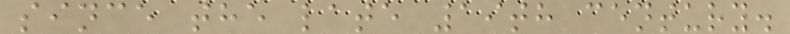since the late 19th century.
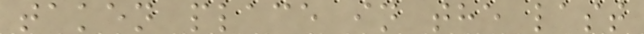taken place in the last
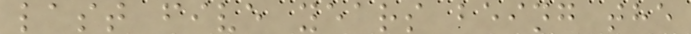last five years being the
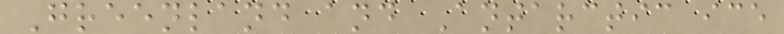Greenland and Antarctic ice
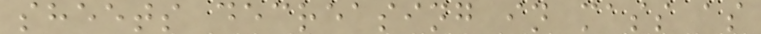sheets decreasing in mass as
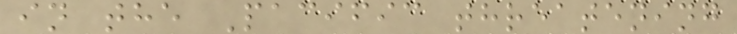in the Pacific threatening
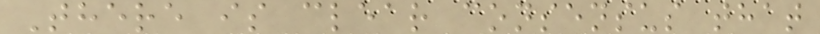There is clear consensus that
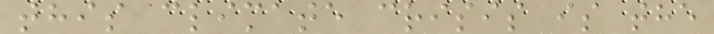this climate crisis is the
